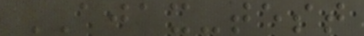AJAX-test
